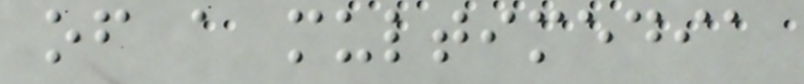of a multimedia
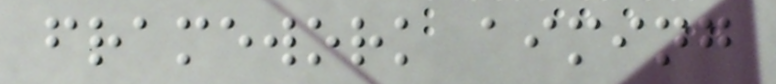framework aiming
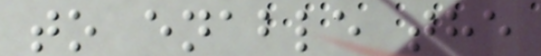to enable the
